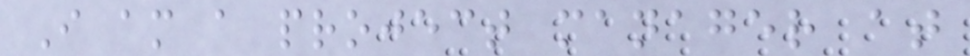I am a project manager at
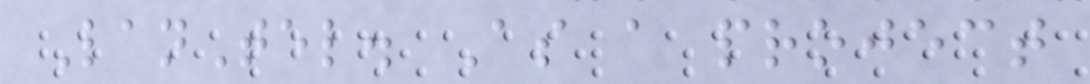LanTel. As a project
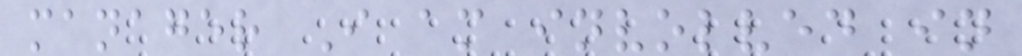manager I am involved in
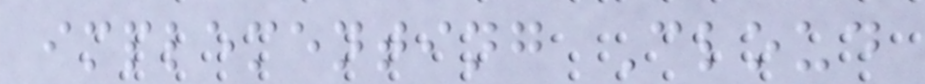implementing Cloud
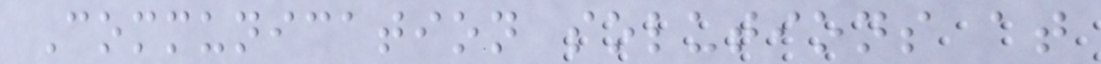Communication solutions at
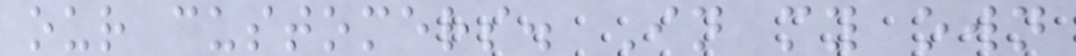our customers. In my own
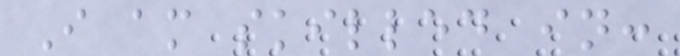I am skilled in:
